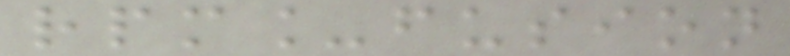rpm_fusion
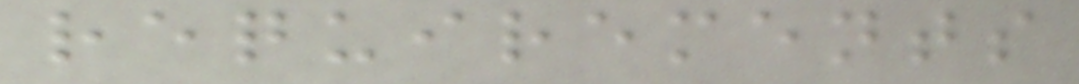requirements
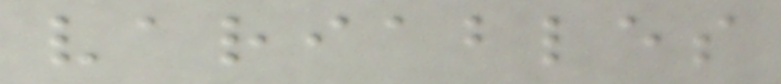variables
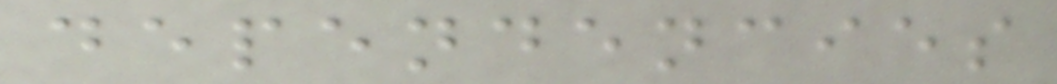dependencies
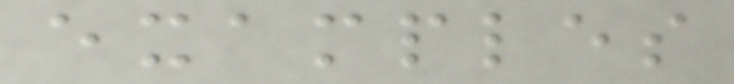examples
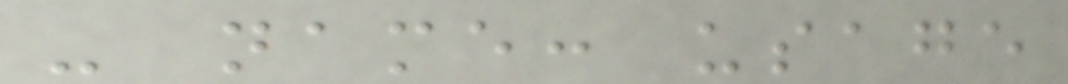- name: usage
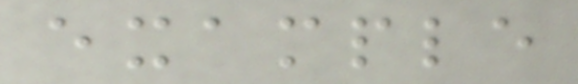example
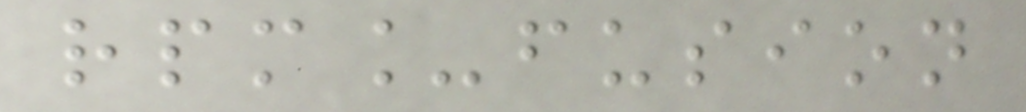rpm_fusion
